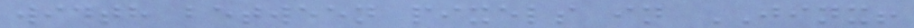width between pixels in JINX!
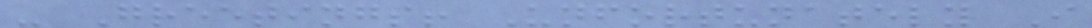- Greetings! Unfortunately I
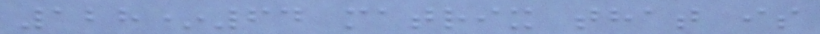128*64 matrix that is
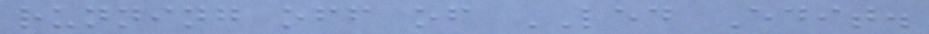running off of LED Edit.
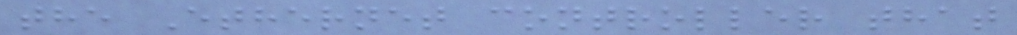the Ethernet controller that
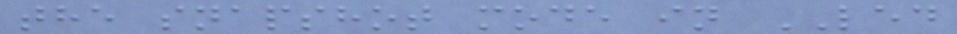the snapshot mode in LED
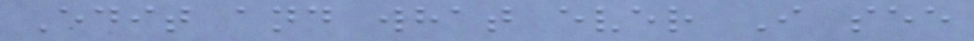Edit and what ever I see
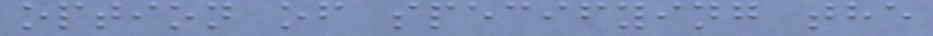option of specifying the
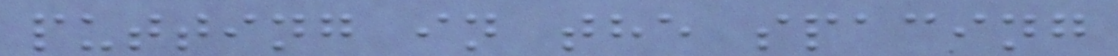putting in the spacing
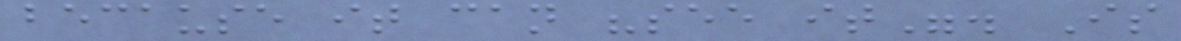because it can "see it". Is
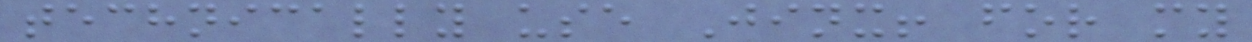technically use Jinx! for my
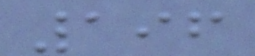196
